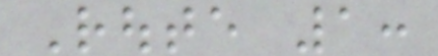Route 1:
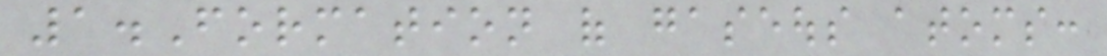1.Formation of gaseous atoms:
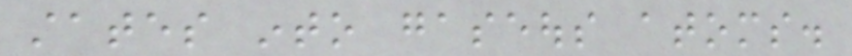states into gaseous atoms.
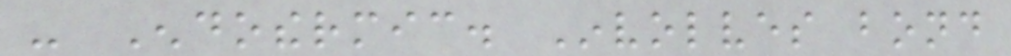- Endothermic. Involves bond
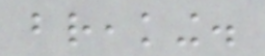breaking.
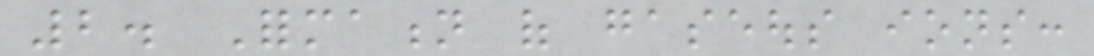2. Formation of gaseous ions:
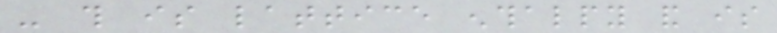- this is lattice enthalpy and is
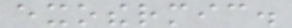exothermic.
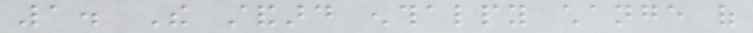1. The standard enthalpy change of
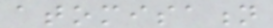atomisation
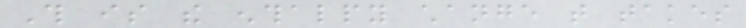This is the enthalpy change that takes
